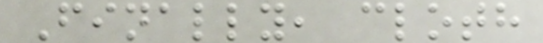Finally, cloth
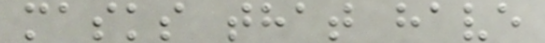masks that have
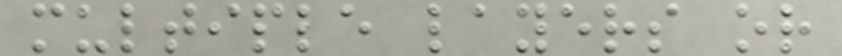multiple layers or
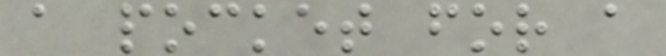a pocket for a
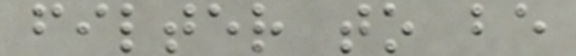filter to be
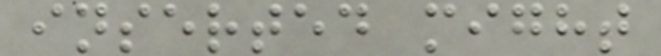inserted might
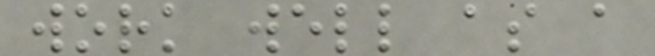work well as a
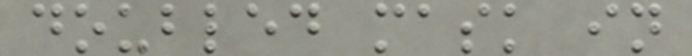doubled mask in
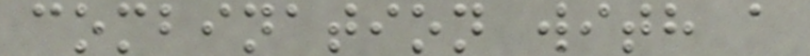combination with a
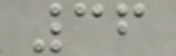36
